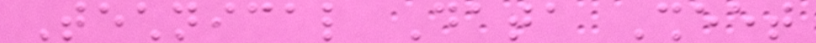Technical Data Sheet
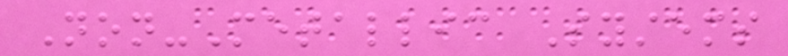Non-Metallic Systems
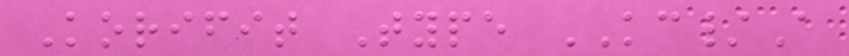Korifit Type KC/A
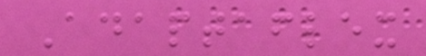Adaptaflex
